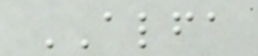ALFA
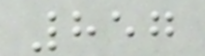857
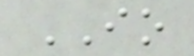IO
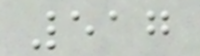517
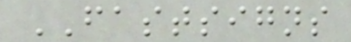FASTSIGNS
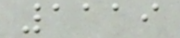1119
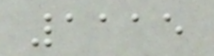1115
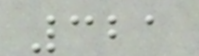321
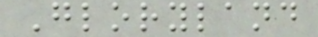Gloryland
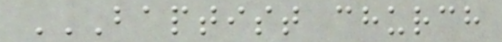BAPTIST CHURCH
